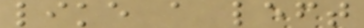like a left
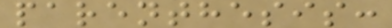parenthesis:
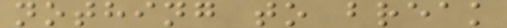nothing to break
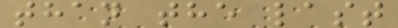than the last
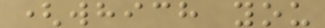(which you
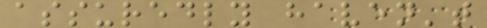assuredly haven't
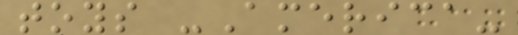toys -America-
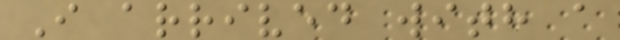I arrived with a
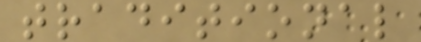traditional
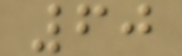60
